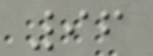96
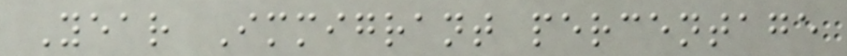Year Immigrant percentage
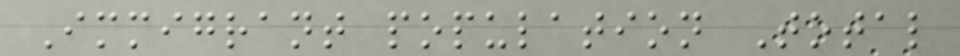Immigrant population Total
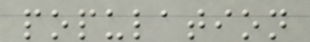population
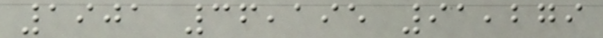1901 36,195 91,279
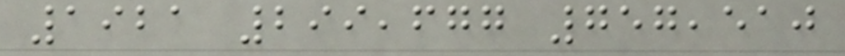1921 299,677 757,510
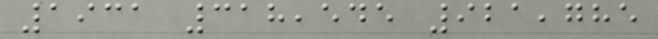1931 318,545 921,785
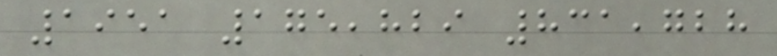1951 175,829 831,728
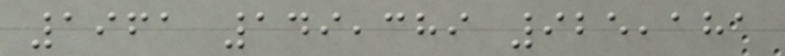1961 149,389 925,181
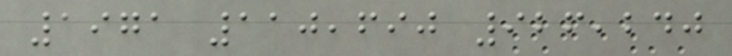1971 110,690 926,240
